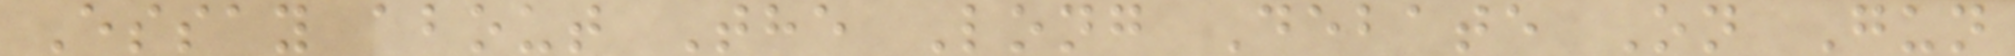Essay about The Long Debate On Gun
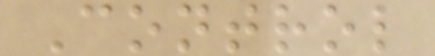Control
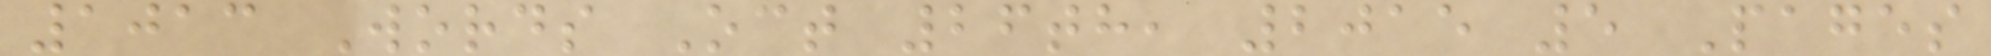1013 Words Oct 26th, 2015 5 Pages
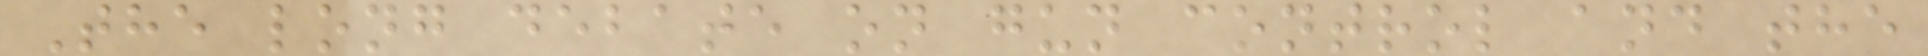The long debate on gun control and the
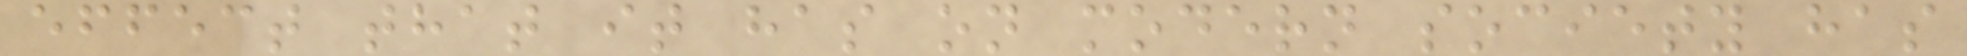effect that it has on modern society has
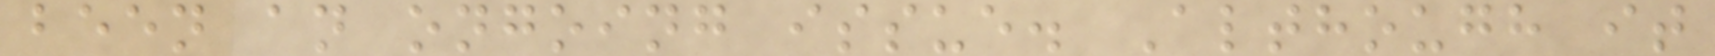been an ongoing issue. Although it
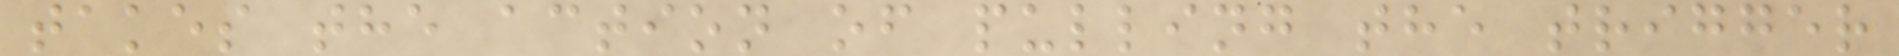takes the action of pulling the trigger
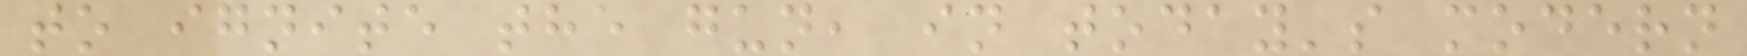to ignite the gun, in today's modern
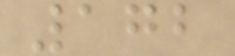172
